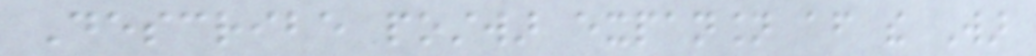Describe postwar expansion after the War
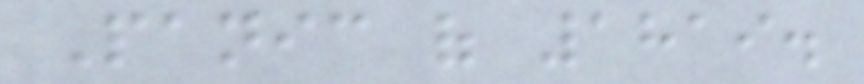Panic of 1819.
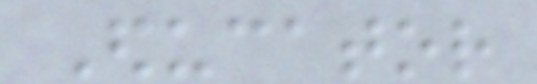Educator
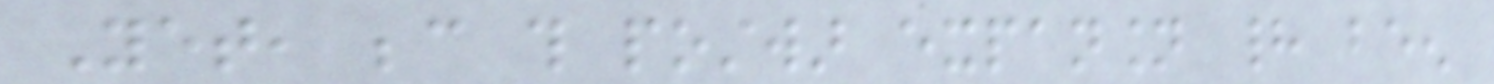Yet, because this postwar expansion had been
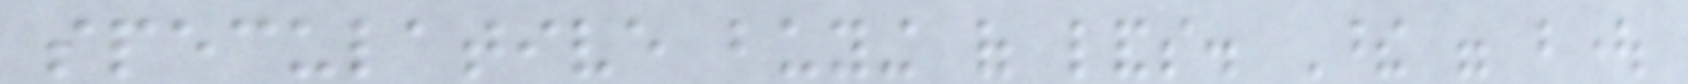speculative buying of lands. These were bought
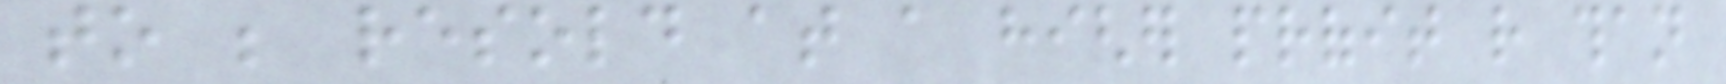to be resold at a higher profit rather than
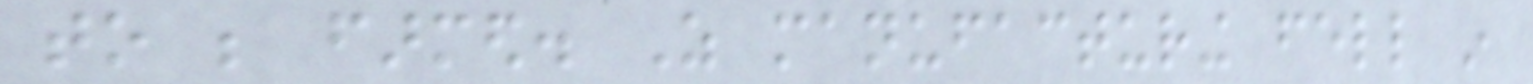to be farmed. As manufacturing fell in
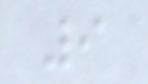9
